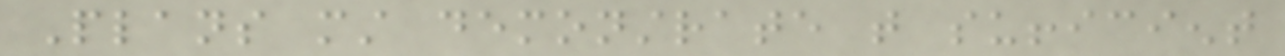Plans must demonstrate that sufficient
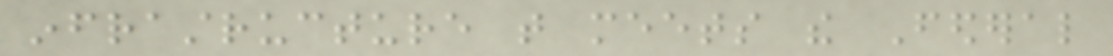infrastructure that meets the Federal
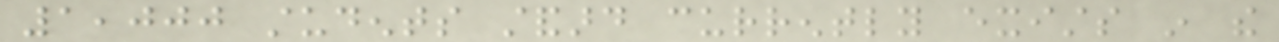1,000 students standard currently exists in the
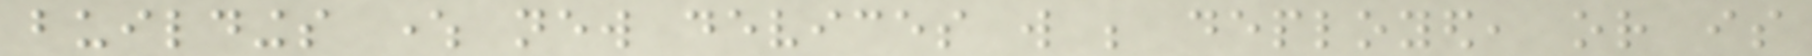buildings where new devices will be deployed, or is
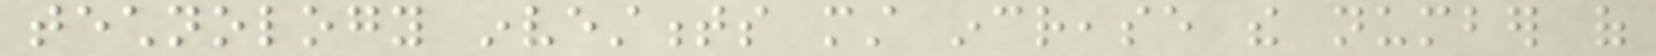technology investments must increase the number of
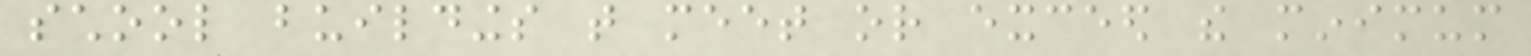school buildings that meet or exceed the minimum
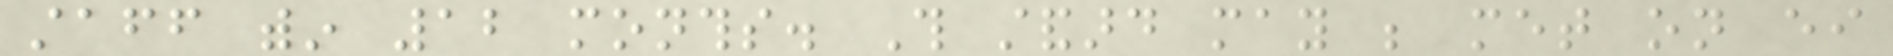staff within 12 months. This standard may be met on either
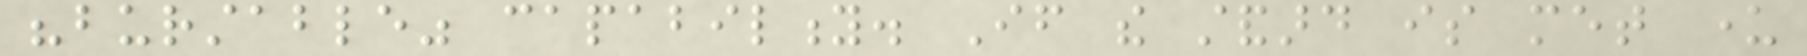"burstable" capability. If the standard is met under
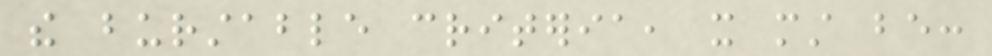the burstable criteria, it must be:
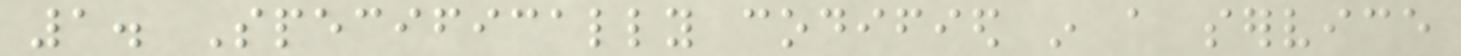1. Specifically codified in a service
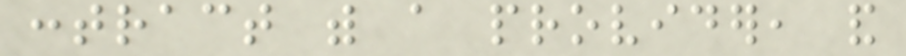contract with a provider, and
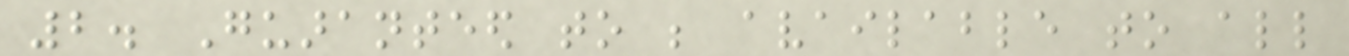2. Guaranteed to be available to all
